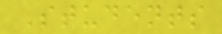Students
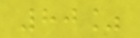80%
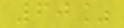60%
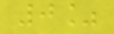0%
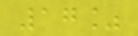17%
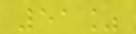51%
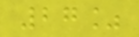27%
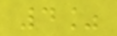4%
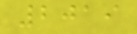2019
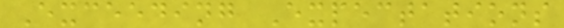Exceeding Expectations
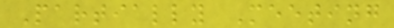Partially Meeting
